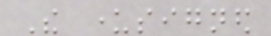The undersigned
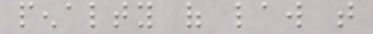penalty of law that
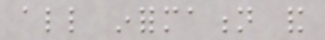all information and
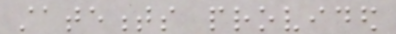statements provided
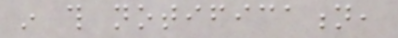in this notification,
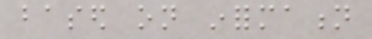based on information
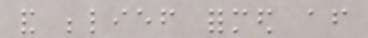and belief formed after
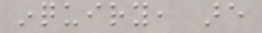inquiry, are
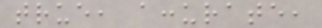true, accurate,
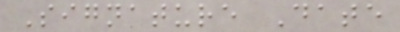Signature Date
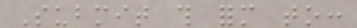Submit this form to:
